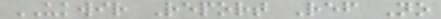UKWIR Report Ref No
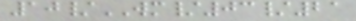10/WM/03/21
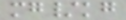mg/kg
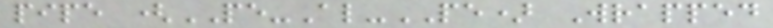pipe (PE-Al-PE) Wrapped
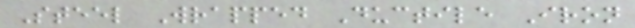Steel Wrapped Ductile Iron
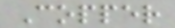Copper
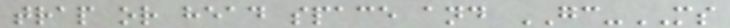trap or head space and GC-MS
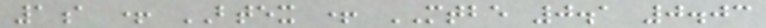1a + BTEX + MTBE 0.1 0.03
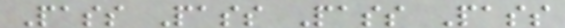Pass Pass Pass Pass
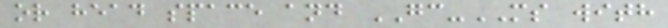or head space and GC-MS with
